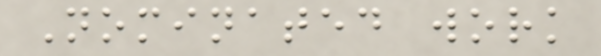Nominated work
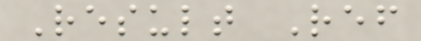Result Ref
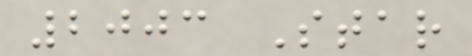2003 Star
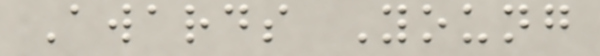Awards Young
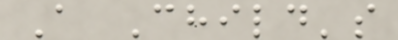A Child's
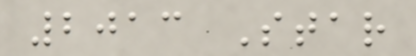2013 Star
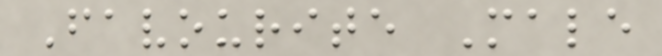Favourite Male
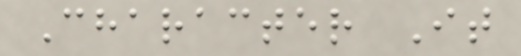Character It
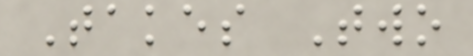Takes Two
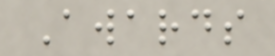Awards
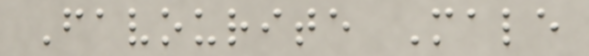Favourite Male
